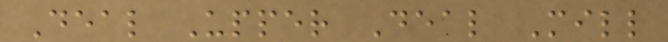Deal Upper Deal Mill
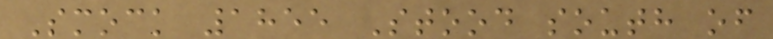Smock 1855 Stood south of
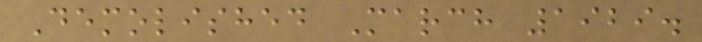Demolished March 1929.
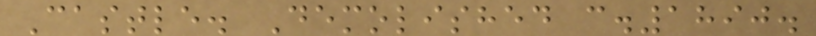Castle. Demolished c.1890.
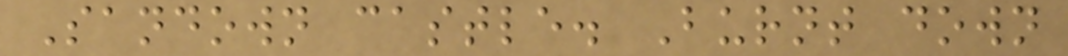Sandown castle. Burnt down
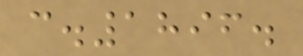c.1896.
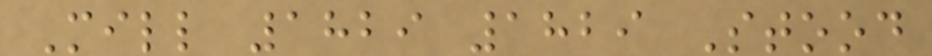Mill 1829 1829 Stood
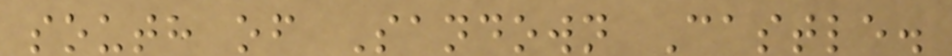south of Sandown Castle.
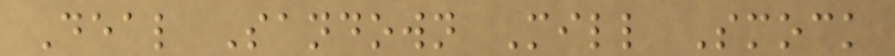Deal Sandown Mill Smock
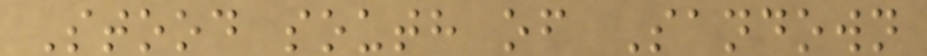Stood south of Sandown
